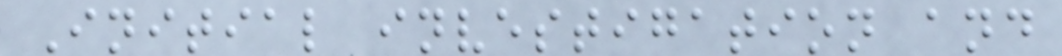Initial investigation and
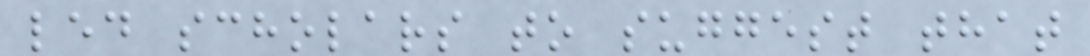led scholars to suggest that
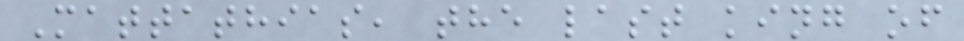Mattathias, the last king of
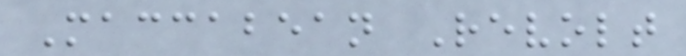Maccabean Revolt
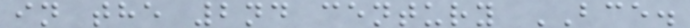in the 2nd century BCE.
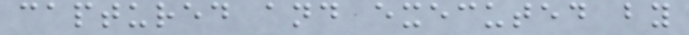captured and executed by
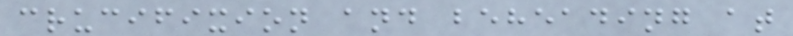crucifixion and beheading at
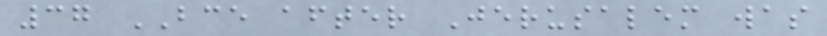37 BCE after Jerusalem was
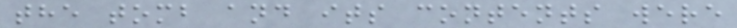the tomb and its contents were
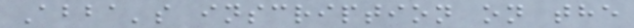Abba's inscription on the
